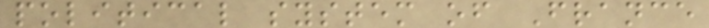political system of France
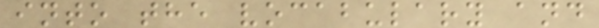into the vocabulary and
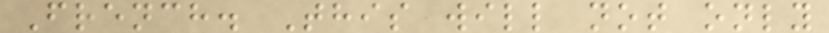French. This will not only
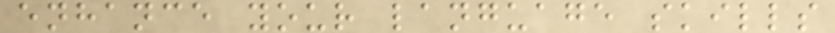enhance your language skills
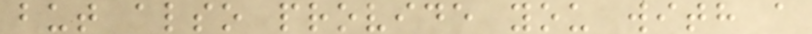but also provide you with a
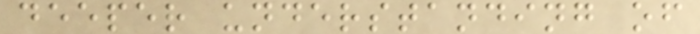deeper understanding of
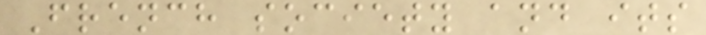French society and its
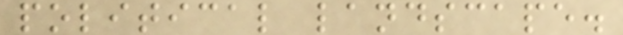political landscape.
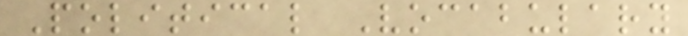Political Vocabulary
